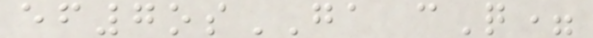ef7osGA cQ=
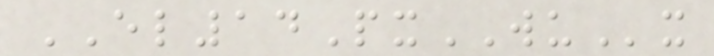EL14PxWUx
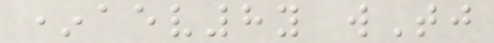*aev8y wTj
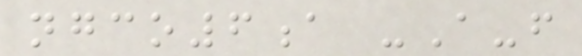ngco6a -A-f
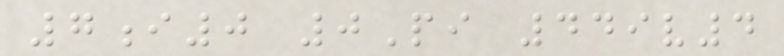7i0 0Pi 449v4
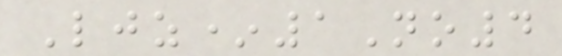Ljz*1No4
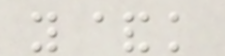y&k
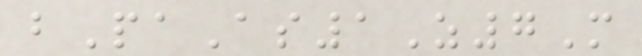bPaAs1Z7M
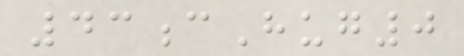43cHug0
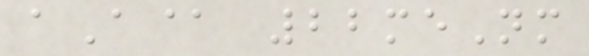aA@ 22meNm
